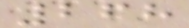268
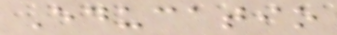Educatio
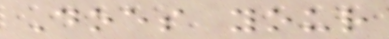Does your
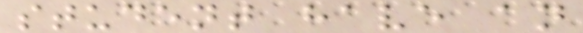student have an
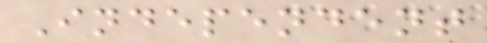Independent
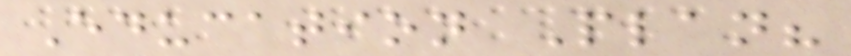Education Plan?
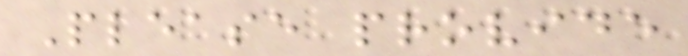Please provide
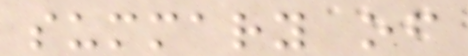summary of
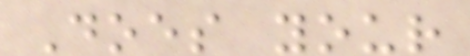Does your
